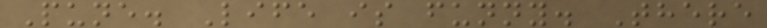Pune. Life is funny. There
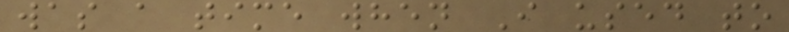was a time when I used to
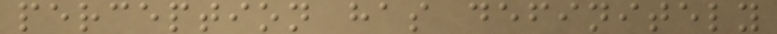perception has definitely
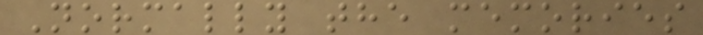Normally the memories
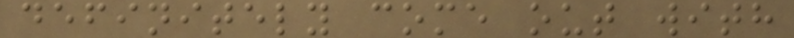definitely come out with
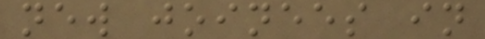new joinees in
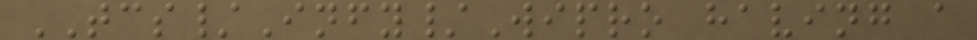TCS/Infy/Wipro having a
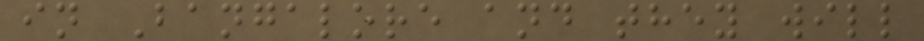in Bangalore and they will
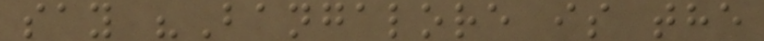say "Bangalore is the
